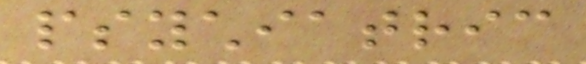psychiatric
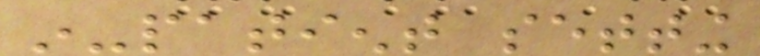in-patient setting
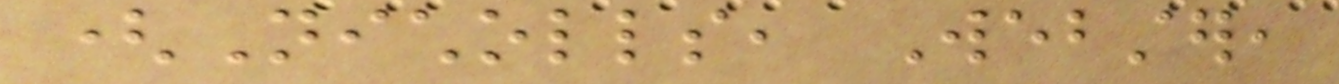(Nicholls, Webster,
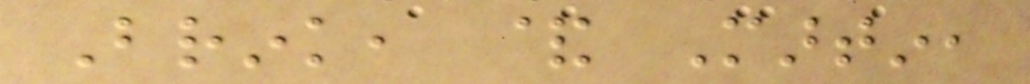Brink, & Martin,
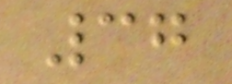37
